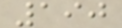190
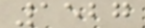1527
